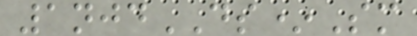1njdDS*Sm
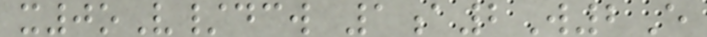x0oV/dcw 1a2W2E
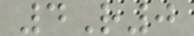4R0
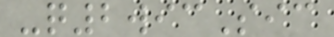-q2wicSic
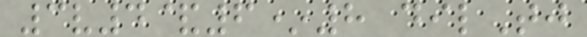3v4&6*8 dilTj
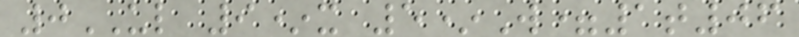0UL 9*x 5*W=1t06
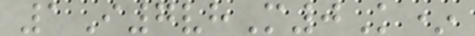1I7vhM0K*
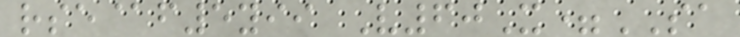rse@f5yii V60X=SA
